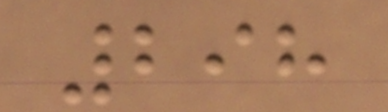298
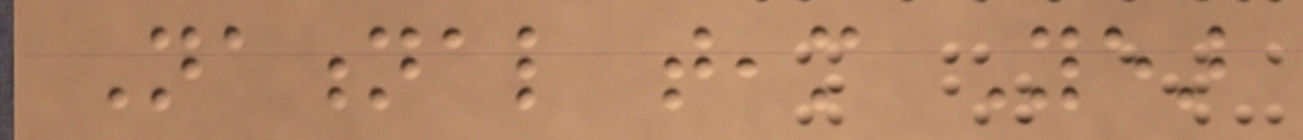National team Year
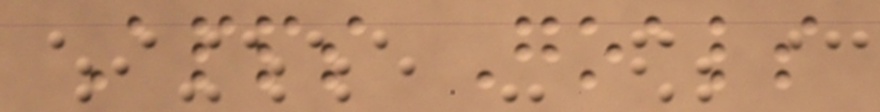Apps Goals
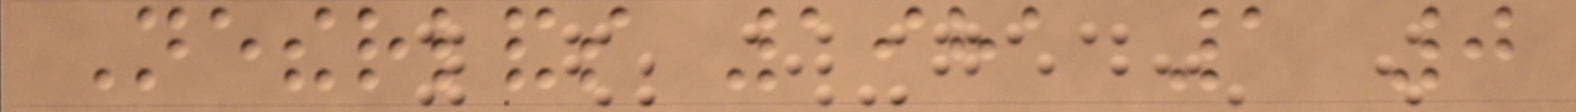Netherlands 1981 1 0
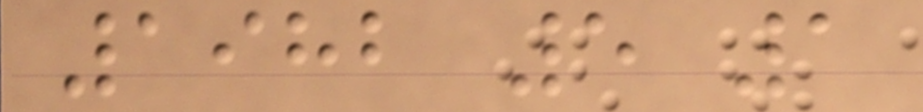1982 5 1
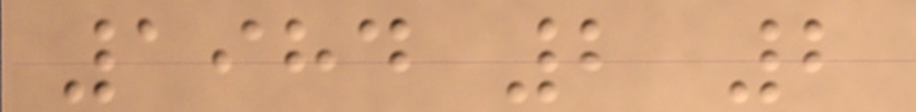1984 2 2
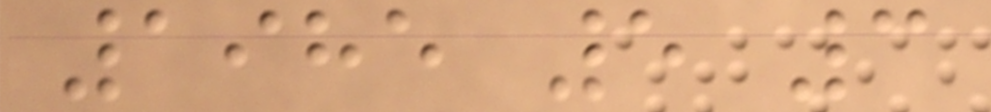1985 5 3
